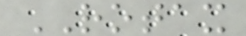ROTAX
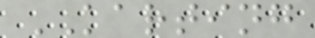KARTING
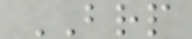BRP
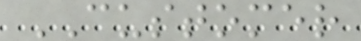CUSTOMER
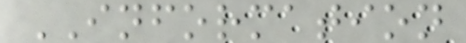INFORMATION
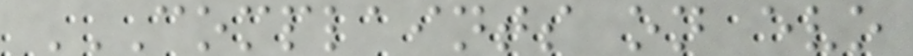COMPLAINTS ON EVO
